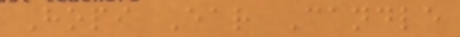Hopi Ear Candle
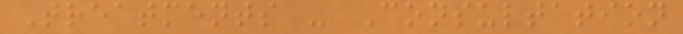Treatments - Consultation
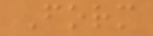Form
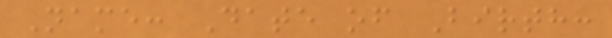Name: Date of Birth:
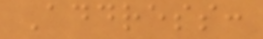Address:
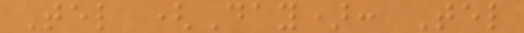Tel (Day): Tel
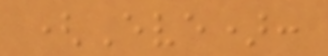(Eve):
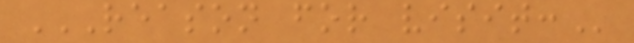REASON FOR VISIT:
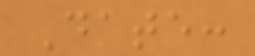Date:
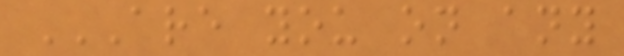ARE YOU ON ANY
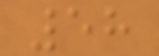58
